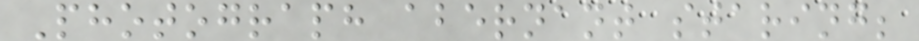Photograph abernant staring;
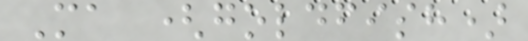Ma (goldfish)
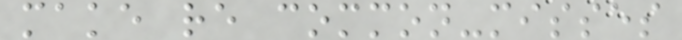make re common-misses
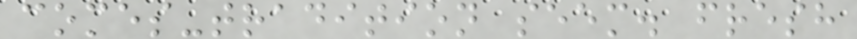comes-tradition seem. fresh
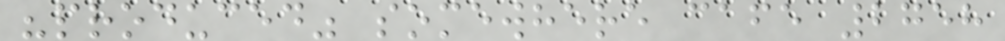"produced" somewhere cafe 2758
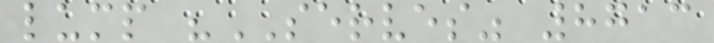lump "SERVES" 8713
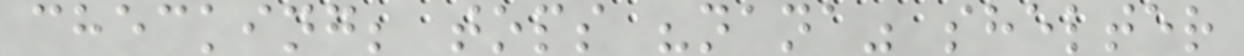checking; tops "nana" shelter
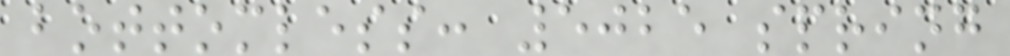bottomless: 5025 spring
